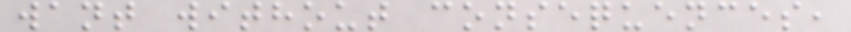want without consequences,
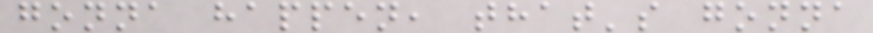gonna happen, that's gonna
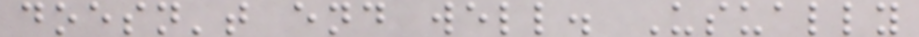doesn't end well. Usually
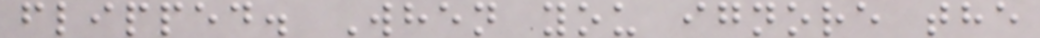flipped. When you ignore the
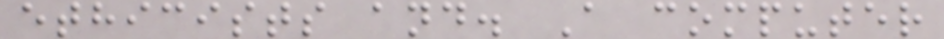ethicists and. A computer
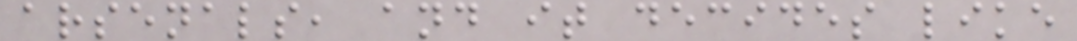arsenals, and it decides like
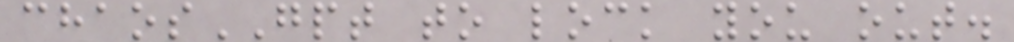chaosGPT to lock you out.
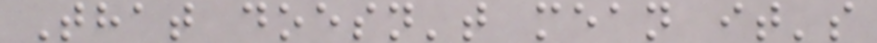That doesn't mean it's
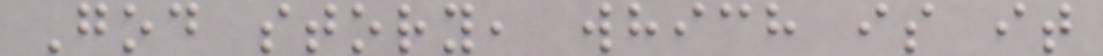God story, which is it
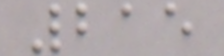215
